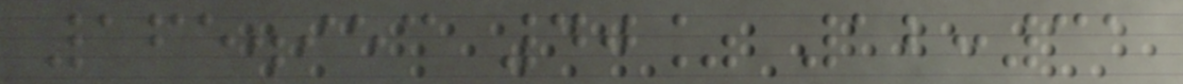165.953 40% 12:31
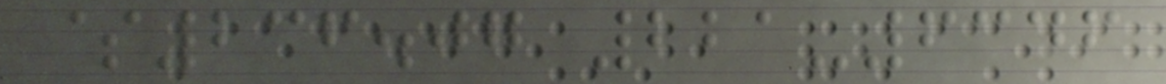$236.07 221-6346
